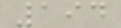194
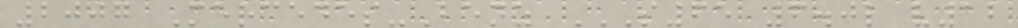2007 Mercedes-Benz S65 6.0L V12
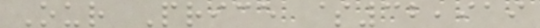Our Price $32,919
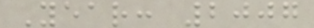Year: 2007
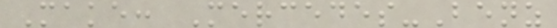Make: Mercedes-Benz
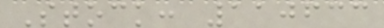Stock: 110633
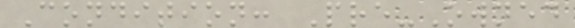Condition: Pre-Owned
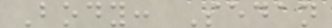Body: Sedan
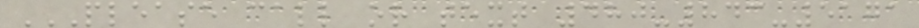PLEASE CALL OR TEXT 480-843-5171
